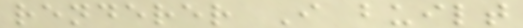renderer I built
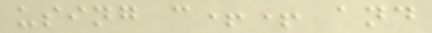using c++ and
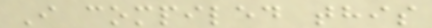I compiled this
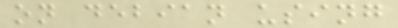on debian using
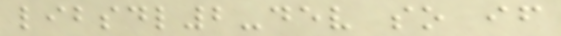libsdl2-dev so if
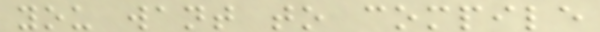you want to compile
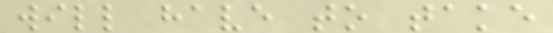will have to take
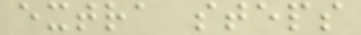extra steps
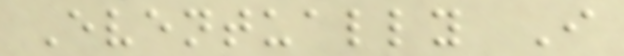Eventually I
